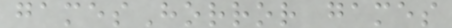gamesHorror games
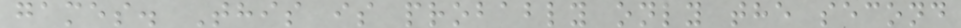games. This is probably only the second
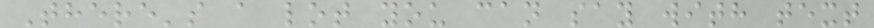There's a lot you can say with text
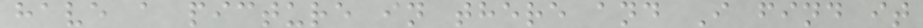have a picture in there and I find it
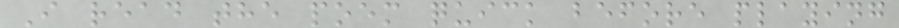I read the poem quick before playing
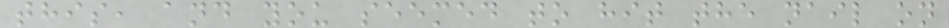this, and you seemed to hit the nail on
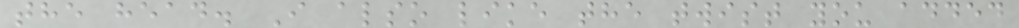the head. I also like the twist you added
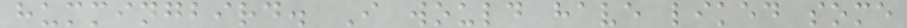hummingbird. I would have liked some
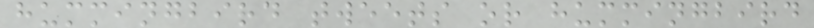hummingbird tweets or hummingbird
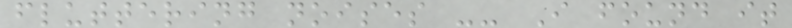fluttering noises -- I found it
